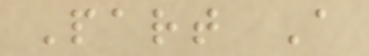Part A
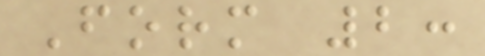Form 2:
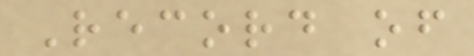Record of
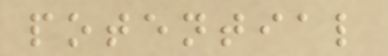potential
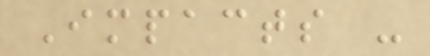Impacts -
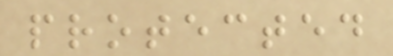protected
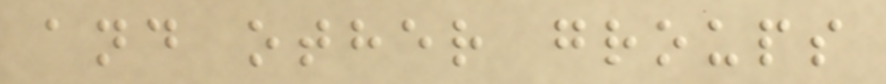and other groups
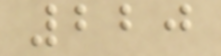220
